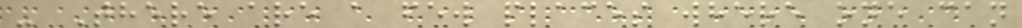- There are a few places where one can
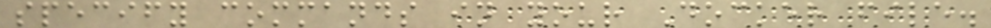specify commands in your Docker file.
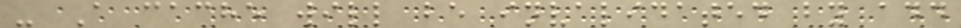- A cache will be invalidated by add
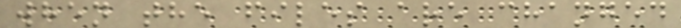when the files are changed
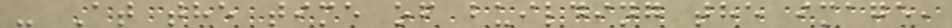- At the time of building the image,
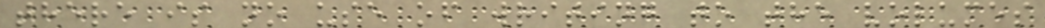there is no use of writing to the volumes
